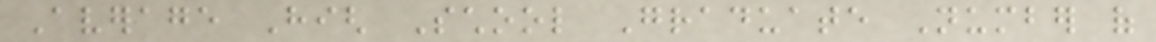Average High School Graduate Number of
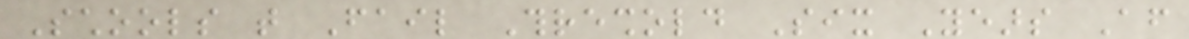Schools that Fail Threshold Six Years After
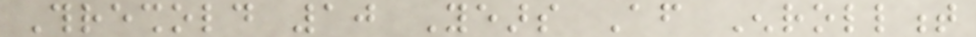Threshold 10 Years After Enrollment
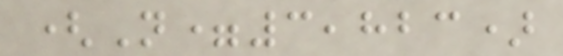(N=3,823)
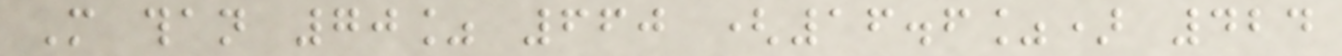More than 70% 660 (16.6%) 424
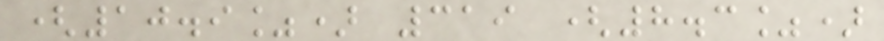(10.9%) 319 (8.3%)
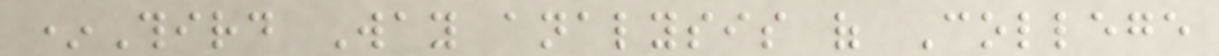*Third Way analysis of College
